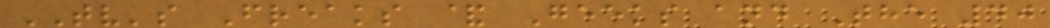TV's Freaks & Geeks and The 40
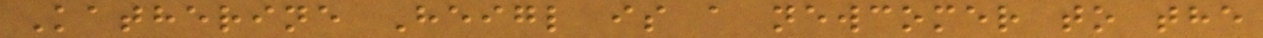Katherine Heigl is a newcomer to the
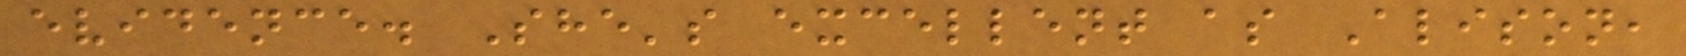evidence. She's excellent as Alison,
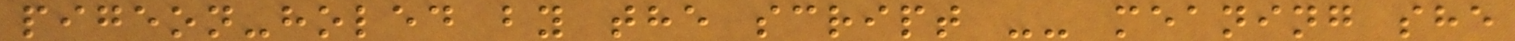pigeon-holed by the script -- meaning she
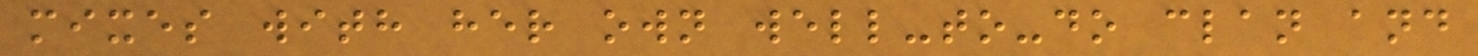mixes with her own well-to-do clan and
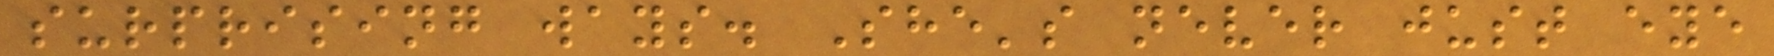surprising ways. She's never just eye
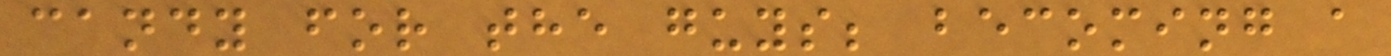candy for the guys; becoming a
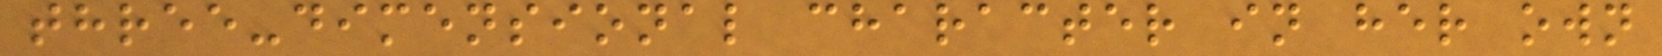three-dimensional character in her own
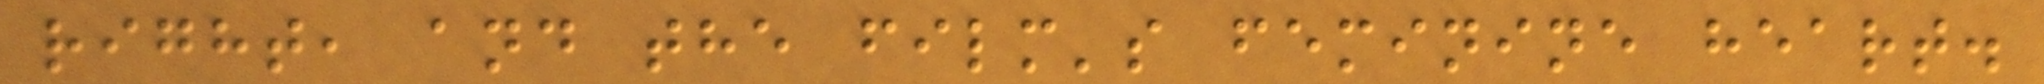right, and the film's feminine heart.
